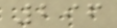296
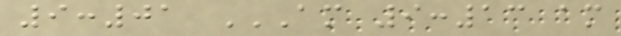9:01 AM 9:13 AM
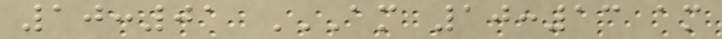10:01 AM 10:13 AM
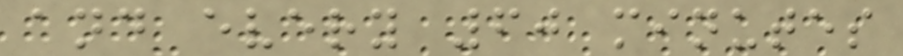and every 60 minutes
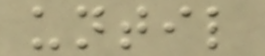until
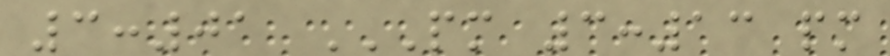3:01 PM 3:13 PM
